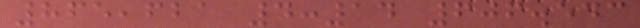865,621 4:14 606.543
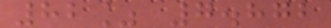82% 7.872
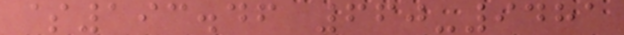$193.46 660-9481
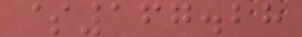$167.28
